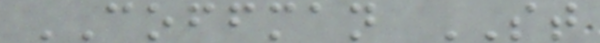COFFMAN ST
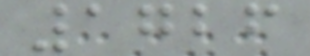1726
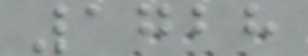1728
